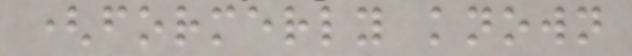(formerly known
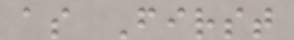as First
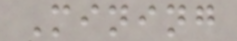Mining
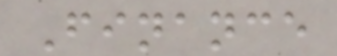Finance
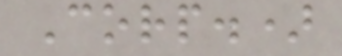Corp.)
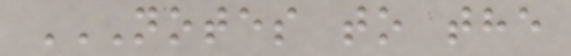NOTES TO THE
